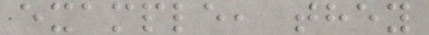example, they
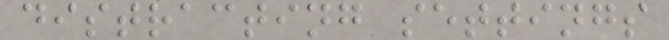distracting settings
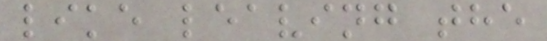like leaving the
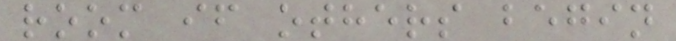room if others begin
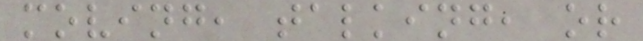moving, talking, or
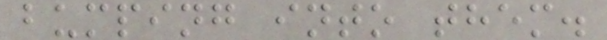bumping into them.
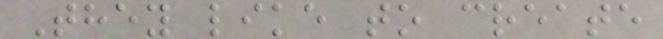They like to create
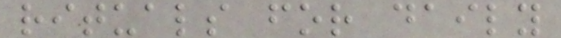rituals for daily
